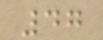47
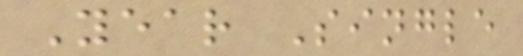Year Single
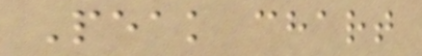Peak chart
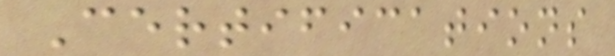Certifications
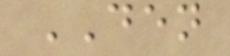DEN
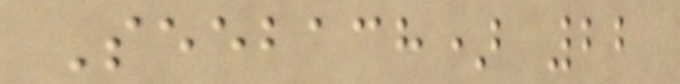Seebach) 22
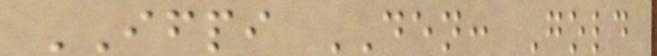IFPI DEN: Gold
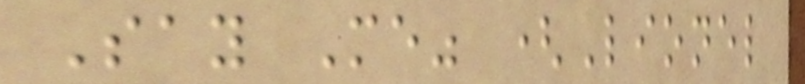Say Me" (Lionel
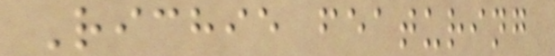Richie featuring
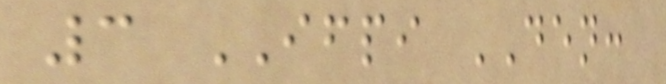3 IFPI DEN:
